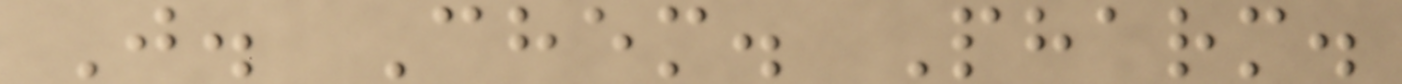J. Chem. Pharm.
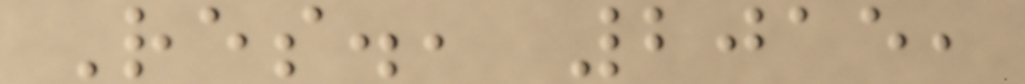Res., 2015,
